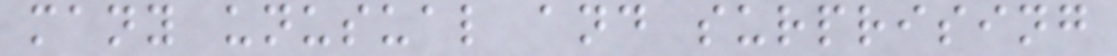many unusual and surprising
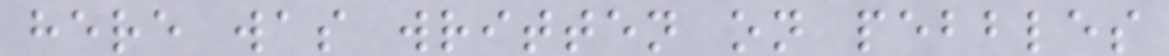here was written on pebbles
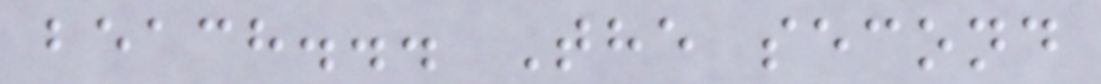beach... The second
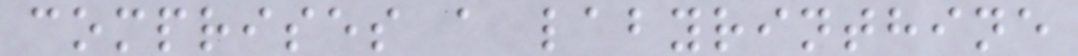comprises a labyrinthine
